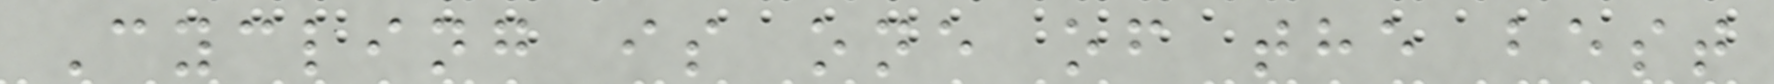Cycling is one of the best
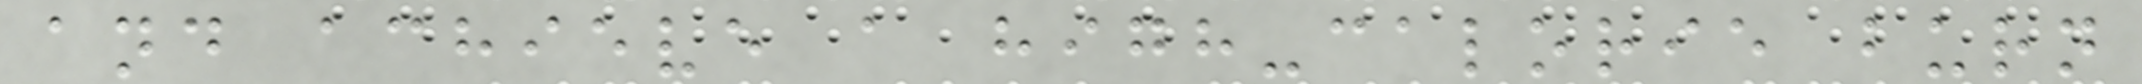and achieve a high-calorie burn
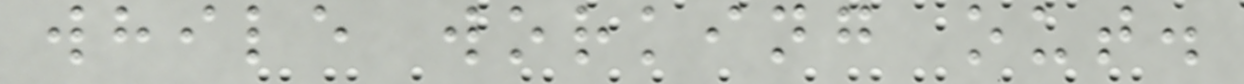while working out.
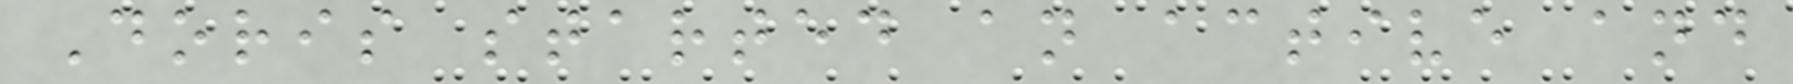Doris started an active and
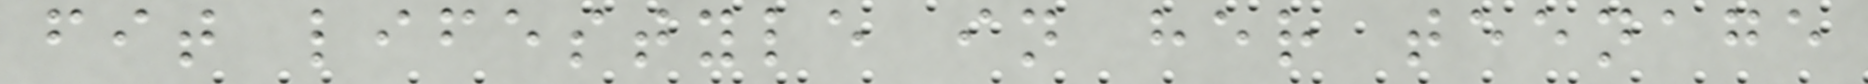fit lifestyle in her teenage
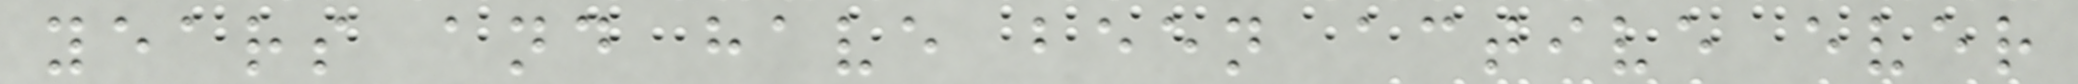years and have been active ever
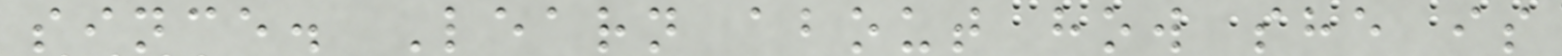since. Learn about how she is
